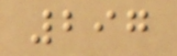297
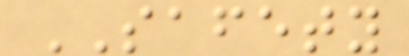SAFETY
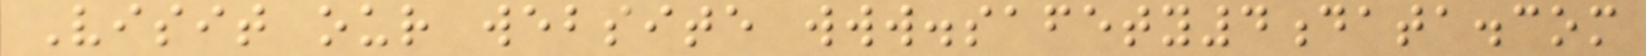Visit our website www.safety4data.com
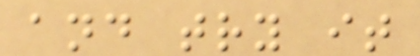and try it
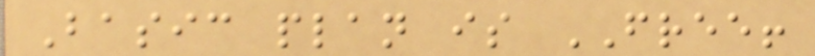Basic plan is FREE!
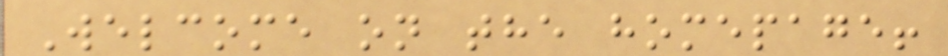Welcome on the homepage!
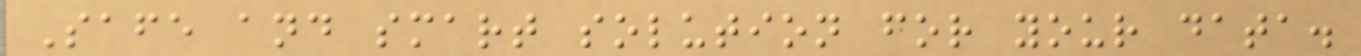Safe and smart solution for your data.
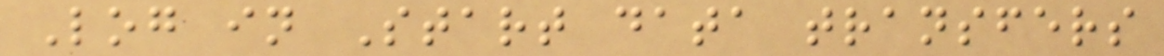Log in Start data transfers
